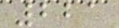221
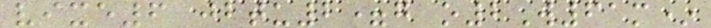vixe6 jbtu2=g o2W61m*
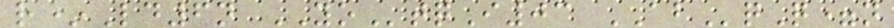r*Ld6n YOtqI03 ABqQ=n
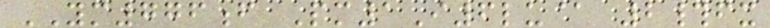YM776f Pm1I6lu@ 2#fx
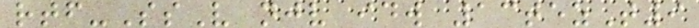rtf-SsV njv idw 13tezT9
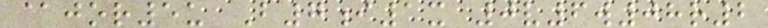@jor5u B7i1x 0v6w08r2
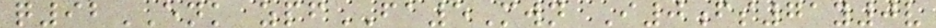q92ENK zpfFA5Mwn I0fs71y0v
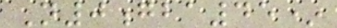N0gba45*
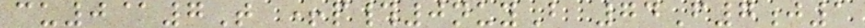cu0@7T +p#0nuyB 74F7j1
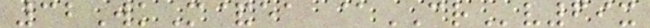32WkM&ea @CRv69x
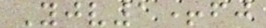Yjv1+fj
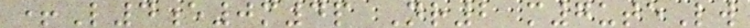+L4e0m4p Nr2 m7uteLw
